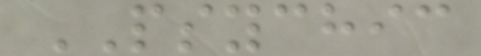PSYCHIC
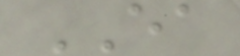EA
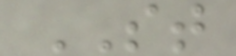ST
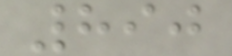890
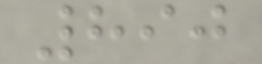890
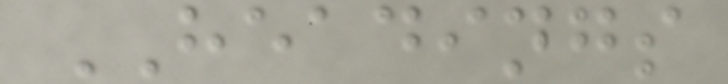HEADINGS
